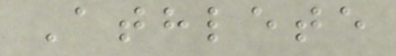Athlete
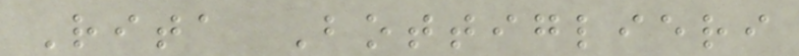Rita Bottiglieri
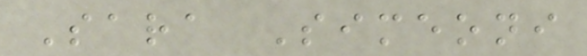Sara Simeoni
